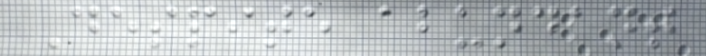Despite abundant
